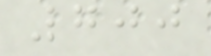700
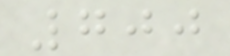700
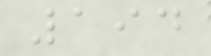194
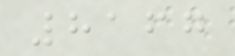8167
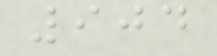904
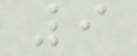9
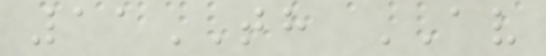11TH AV
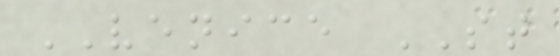VENICE ST
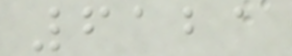6121
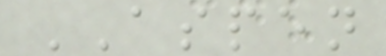ASPEN
